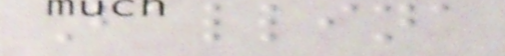Ballina
